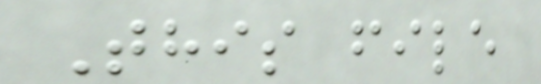This file
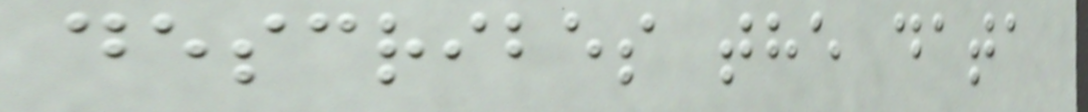describes the data
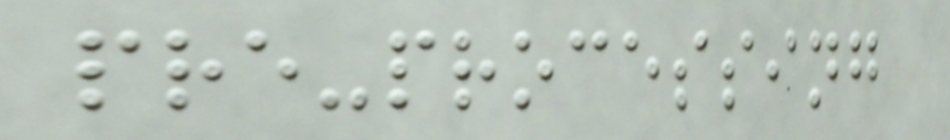pre-processing
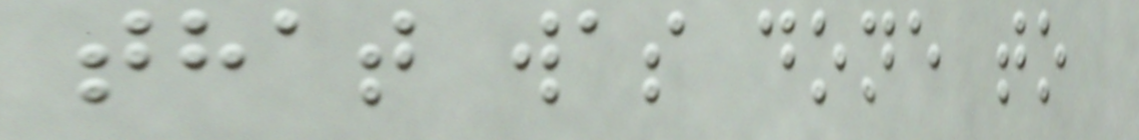that was done to
